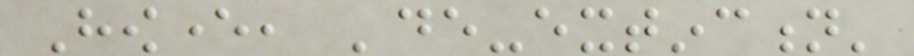However, 'de-extinction'
